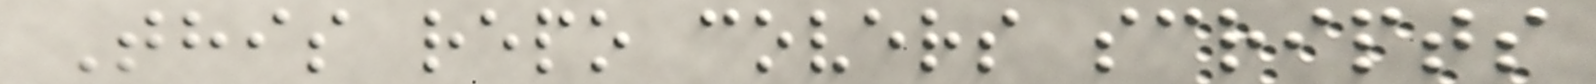This repo covers scripts
